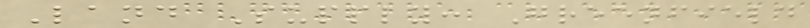Land Supply: Greenfield
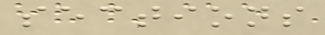sections
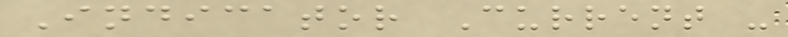Indicator Current -
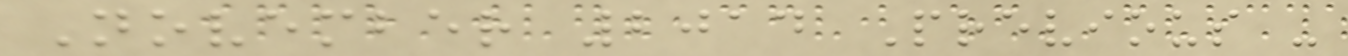November 2014 Previous -
